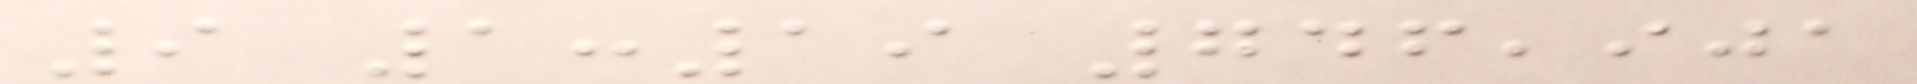9 1:19 746,901
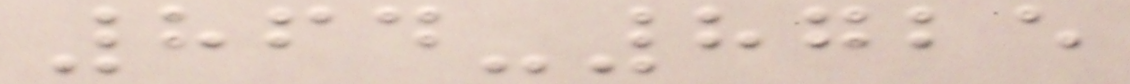864-8725
